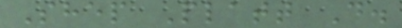Shep Platt D.
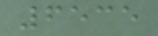6535
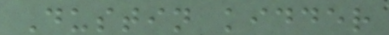Dustin kidder
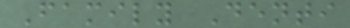Family Denti
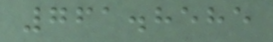761.8585
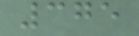375
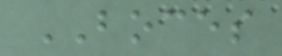BOCES
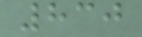830
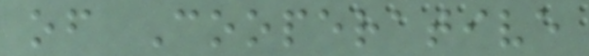of Cooperative
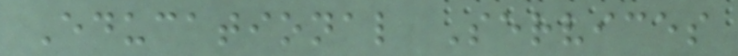Educational Services
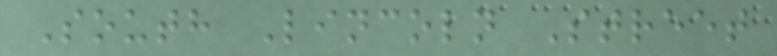South Lincoln Street
